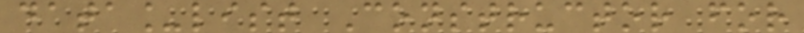data_list Constructor for
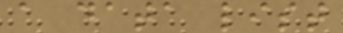a data list
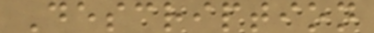Description
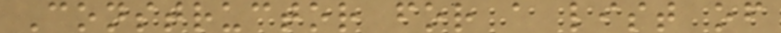Constructor for a list of
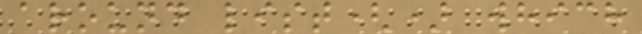around list() which
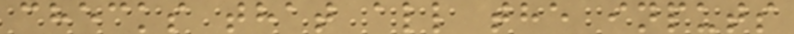checks that all the inputs
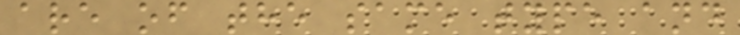are of the same type and
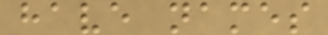have names
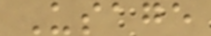Usage
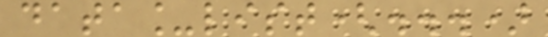data_list(...)
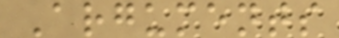Arguments
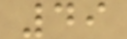49
